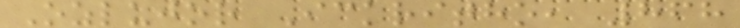Ozlujor Ickritho, 868
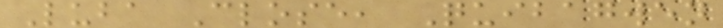Luba Close, Quibagwen
